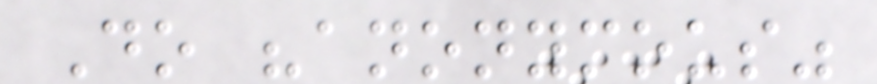Do "anonymous"
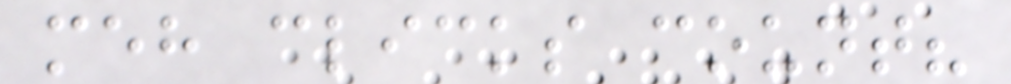meh clicks count?
